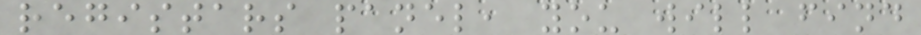registars panel, you will find
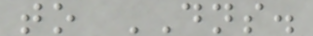to DNS.
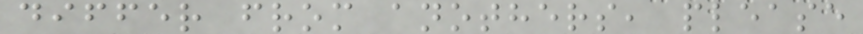differ from anothers, please
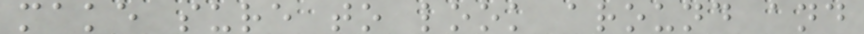make sure to look around and
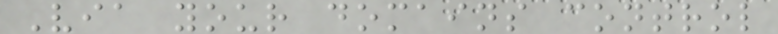Via your domains control
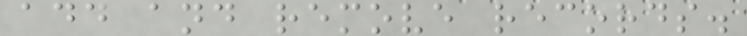add and remove records.
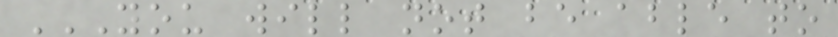YOU WILL NOT BE ABLE TO
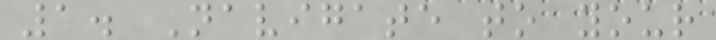1. Navigate to your
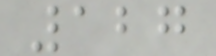127
